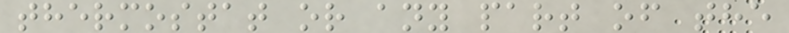thermostat or any part of the
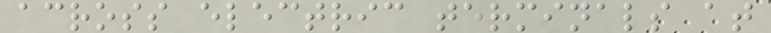across electric terminals at
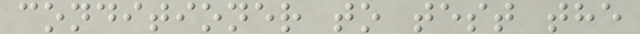conditioner to test the
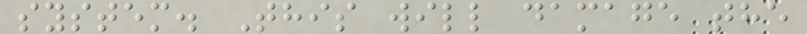system. This will damage the
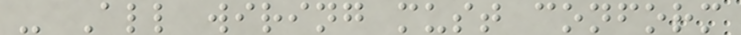- All wiring must conform
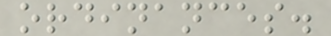ordinances.
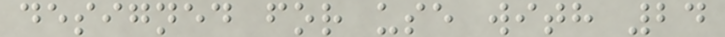designed for use with 24
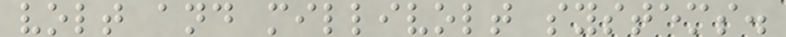volt and millivolt systems.
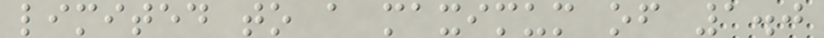limited to a maximum of 1.0
